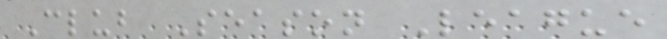Club Season League
